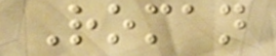Roman
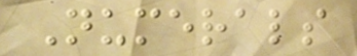Numerals
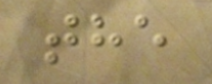the
